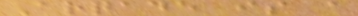Arqade is a
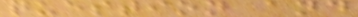question and
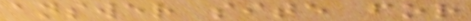answer site for
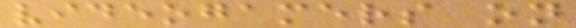videogamers on
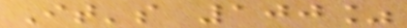It's 100%
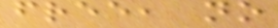free, no
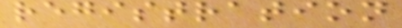registration
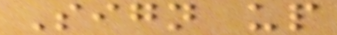Sign up
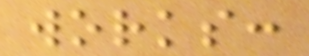works:
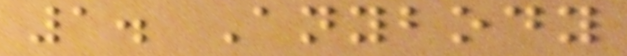1. Anybody
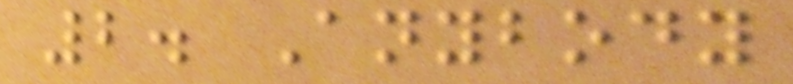2. Anybody
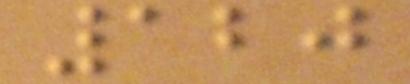120
